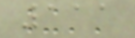111
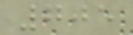705
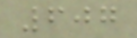607
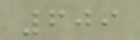609
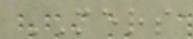MERS
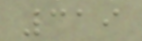319
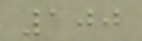100
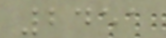2451
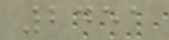2451
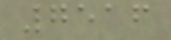7516
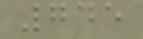745
